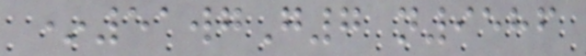*51wgG7 n9586
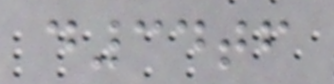d34tf
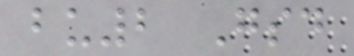bu2 Gsd
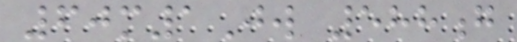60m1Jw 588g
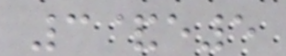3&e5
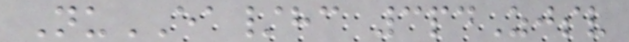NuEA/hc 3pdZjsv
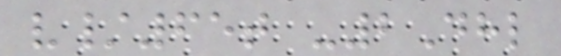v/65t -2Dhl
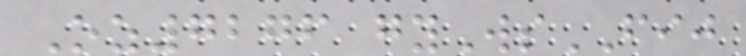Oz7276 gyWsFIJ
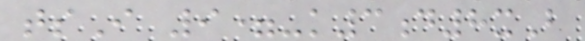tsI 9=-k3d8xB
